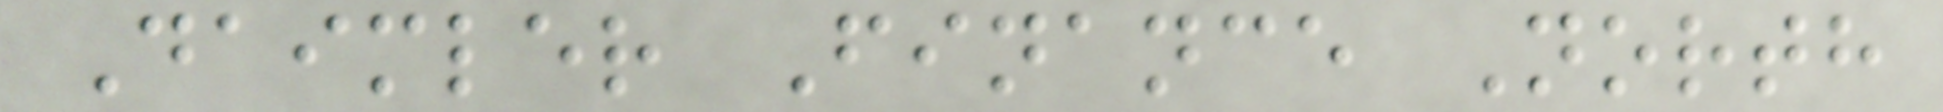Daimler Finance North
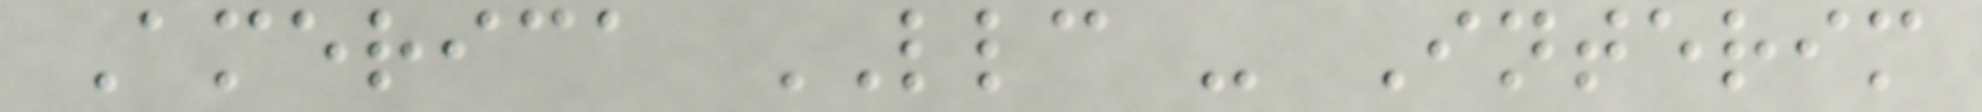America LLC - Interim
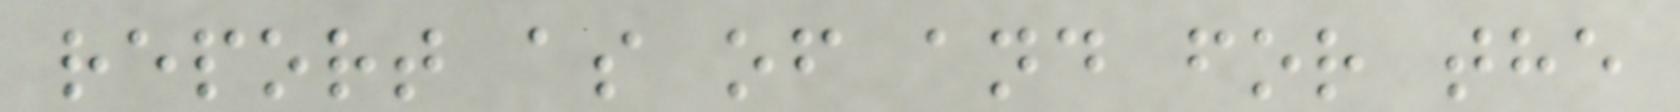report as of and for the
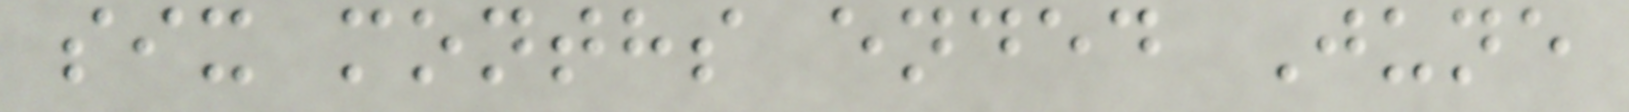six months ended June
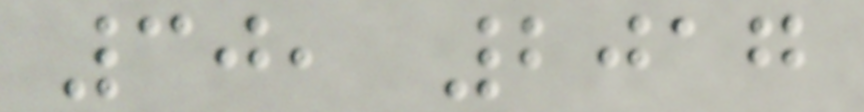30, 2017
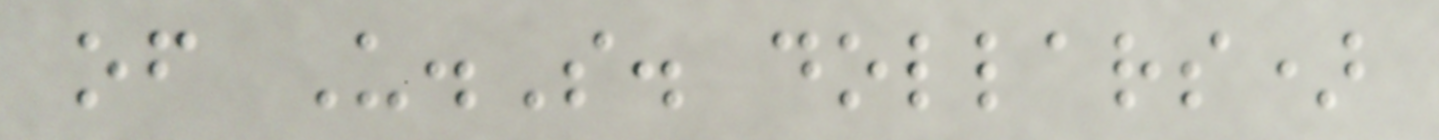of U.S. dollars)
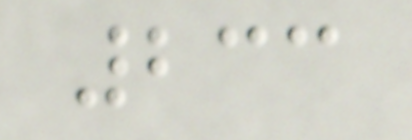233
